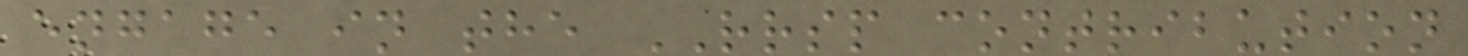engage in the RRSP contribution
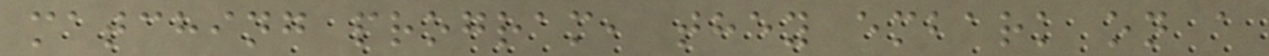matching program, they embark on a
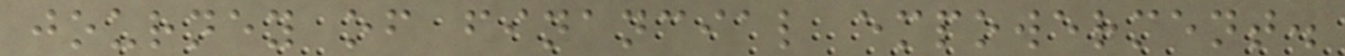journey of financial empowerment.
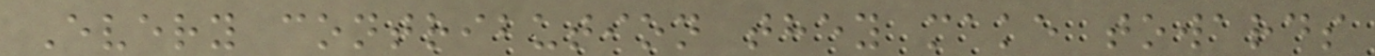Every contribution they make towards
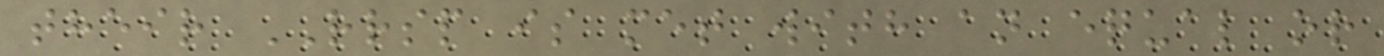their RRSP is met with an equal or
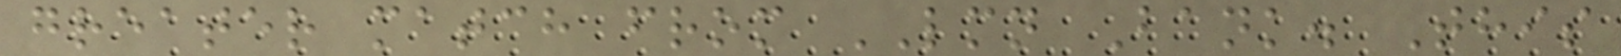greater match from LMN Bank. This
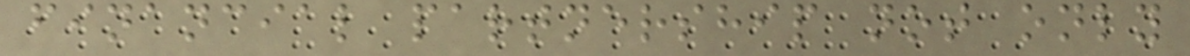financial partnership not only
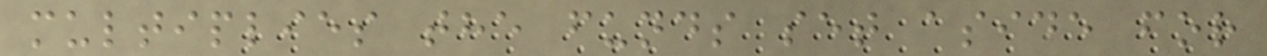multiplies the funds set aside for
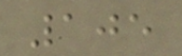105
